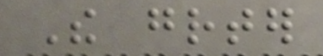The greater
